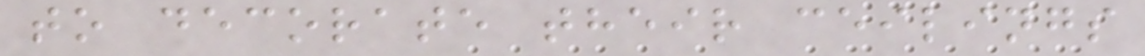to decorate their ceilings
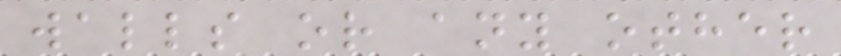walls or any other
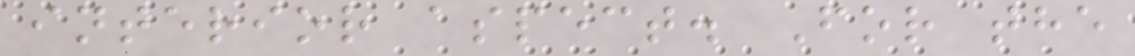interior aspect. For the
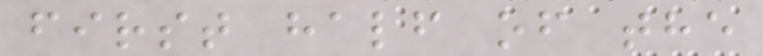first half of the
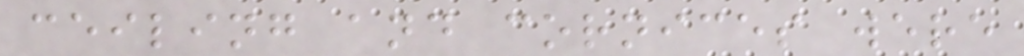ceiling and cornices were
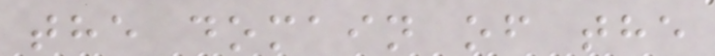the domain of the
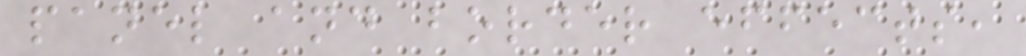panel and border effects,
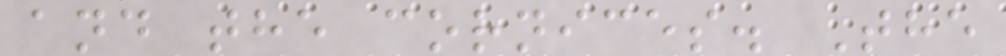and the cornices. The
